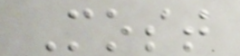Most
